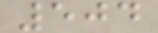504
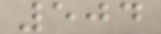504
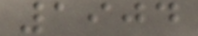1904
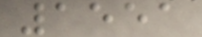1551
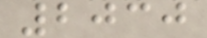2030
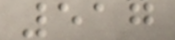517
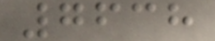7638
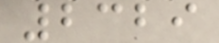2329
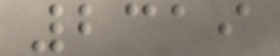2319
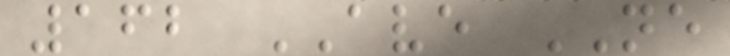162 AVE NE
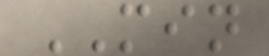MIN
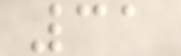31
